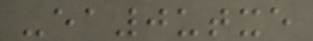-ea0utxe
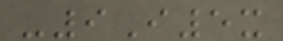-9I5x
